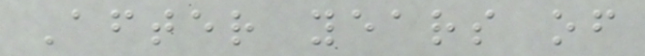After years of
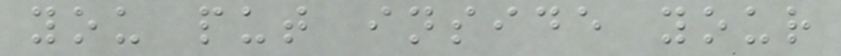you put inside your
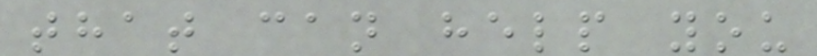that can help you
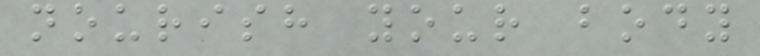nourish your body
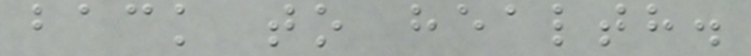back to health.
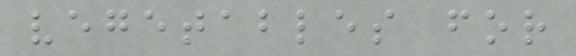vegetables for
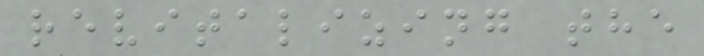revitalizing the
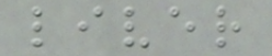liver
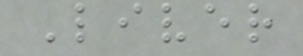Liver
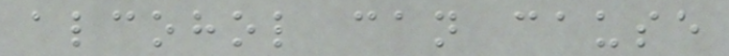alcohol can cause
